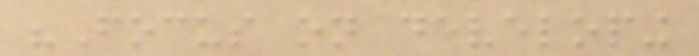"Focus on developing
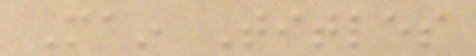Main Titles
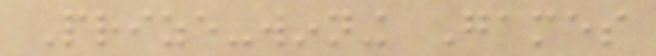Prize-winning Games
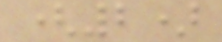(2)
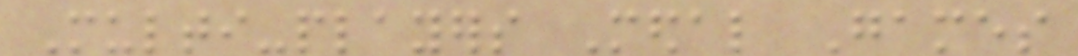Multi-players Medal Games
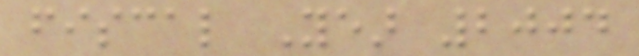fiscal Year 2004
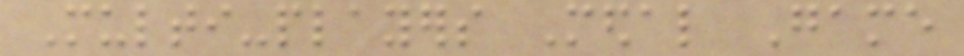Multi-players Medal Game
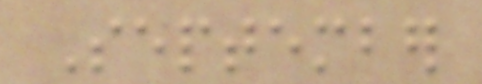September
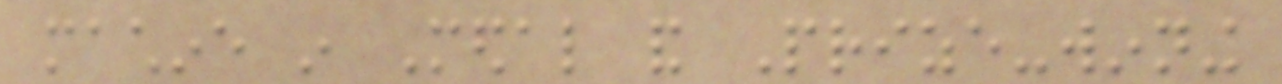machine in Medal and Prize-winning
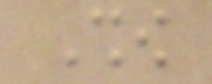Show
